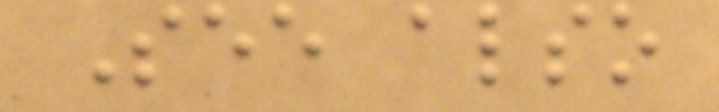See also
